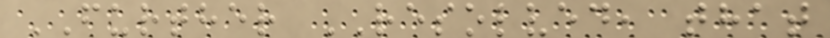FURTHER RESOLVED, that
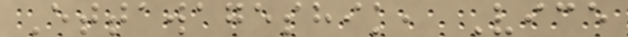Ettawageshik, Vice
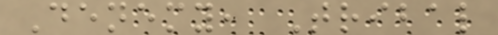Denemy, Tribal
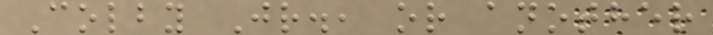Colby Jr., or another
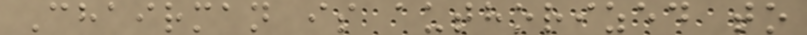Chairman is authorized to
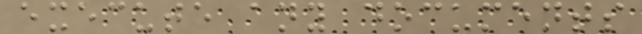execute any documents
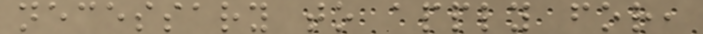necessary to apply for,
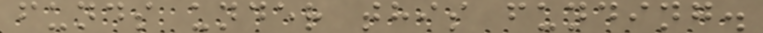funds under this funding.
